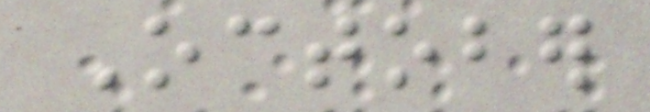October
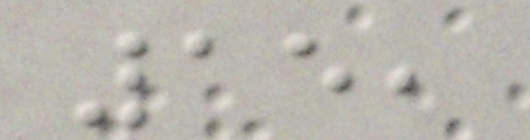15,
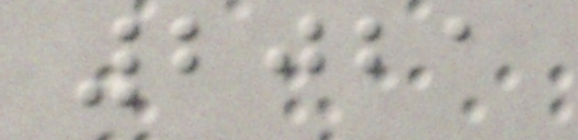2021
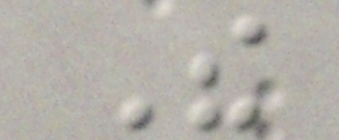The
